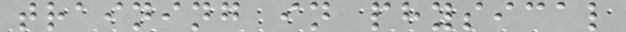training in physical
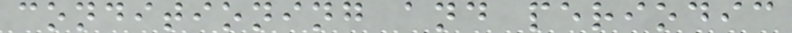conditioning and periodic
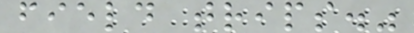field trips."
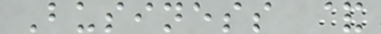Business &
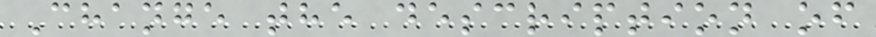Change the description of
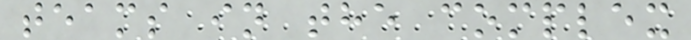teams in the complex
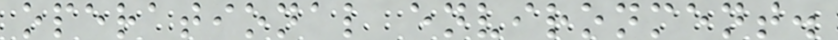operational environment.
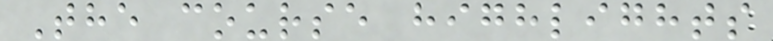The course highlights
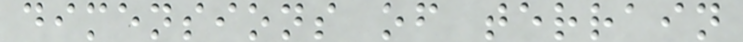dimensions of terrain
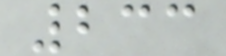233
